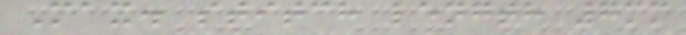Max. stitch length 7mm
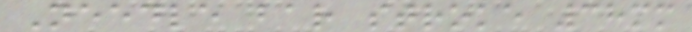Needle bar stroke 38mm
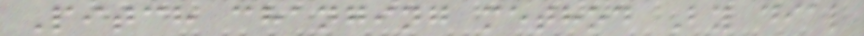Pitch changing method By dial
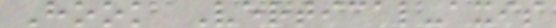Hook Vertical-axis
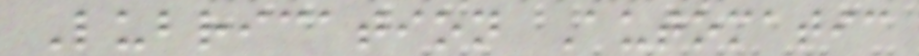Lubrication Automatic
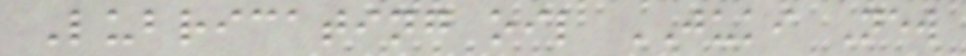Lubricating oil JUKI New
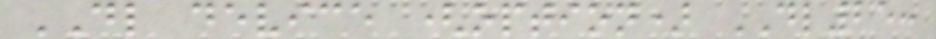DL device (option) DL25:
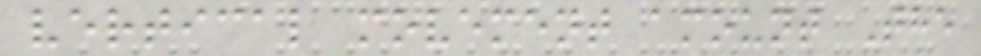vertical movement amount The
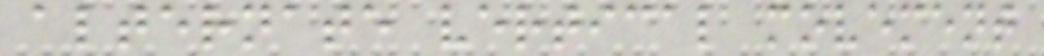alternate vertical movement
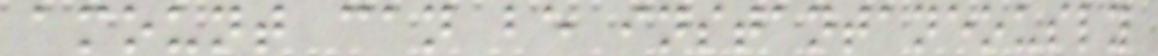amount can be instantaneously
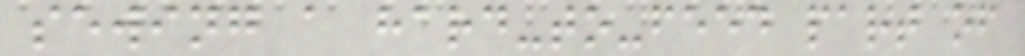sewing a hard-to-feed part of
